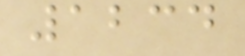1234
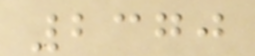2370
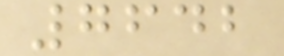7642
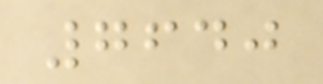7640
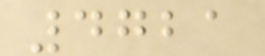4721
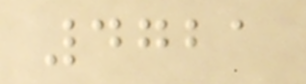4721
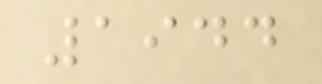1944
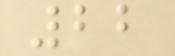22
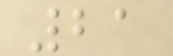21
